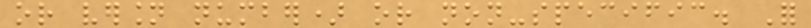or version number) or non-specific. For
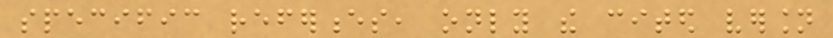specific references, only the cited version
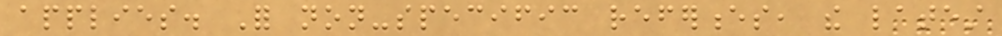applies. For non-specific references, the latest
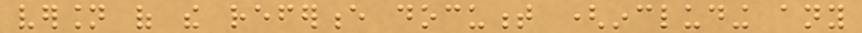version of the reference document (including any
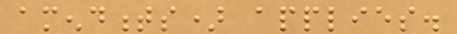amendments) applies.
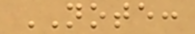NOTE:
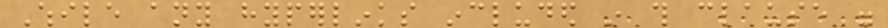While any hyperlinks included in this clause were
